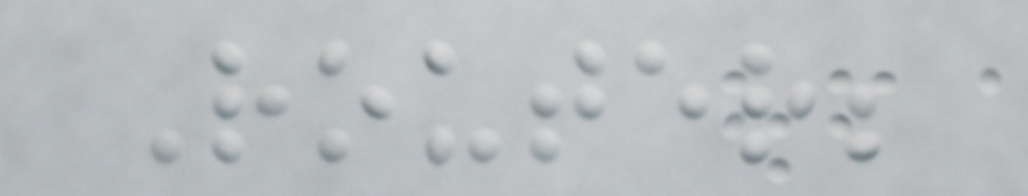Router;
